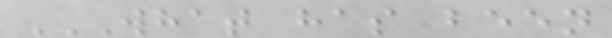WHAT HAS BEEN
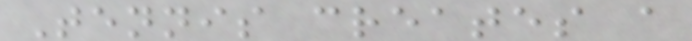Tennis creates a
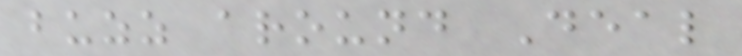buzz around Deal
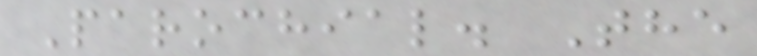Parochial. The
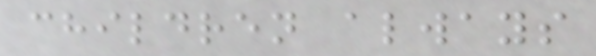children always
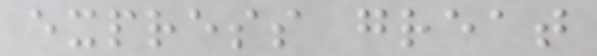express great
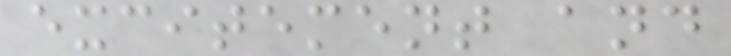excitement and
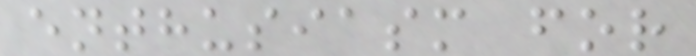enthusiasm for
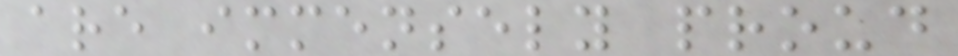are immensely proud
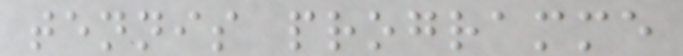tennis programme
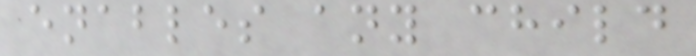enables any child
